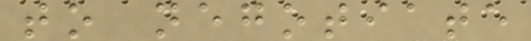to negotiate
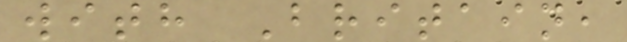with Britain,
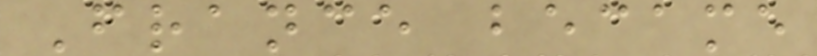France became
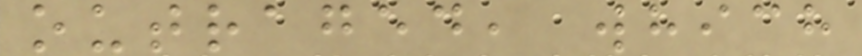outraged, which
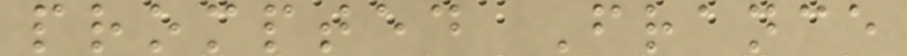prompted France
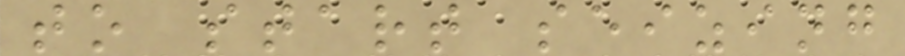to start seizing
